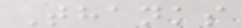Thanks
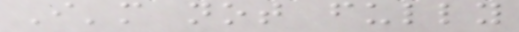I'm not fully
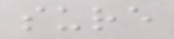sure
